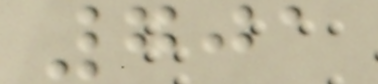701
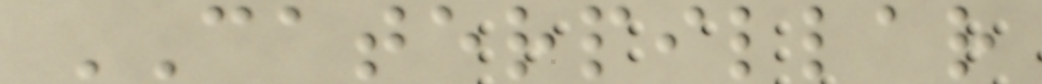CATERPILLAR
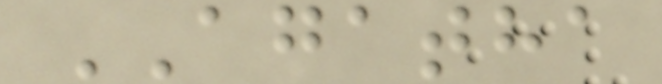AGATHA
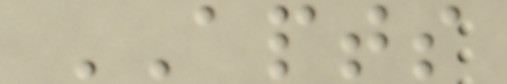APTS
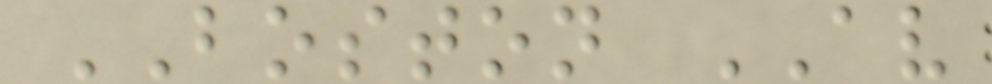BOSTON AV
